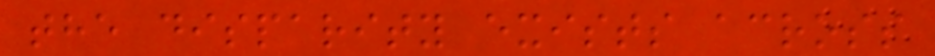the disparity exists across
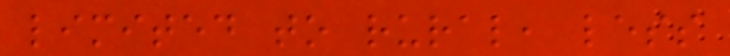limited to rural, less
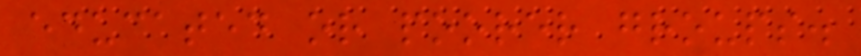educated or poorer groups.
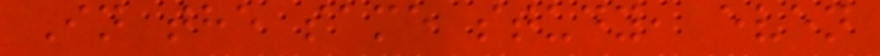In the same study, even
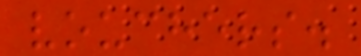vouchers.
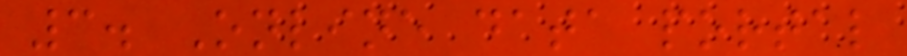3. Online data portal
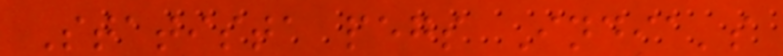Statista pegs India's
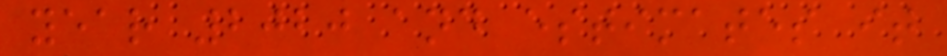year 2020 and estimates it
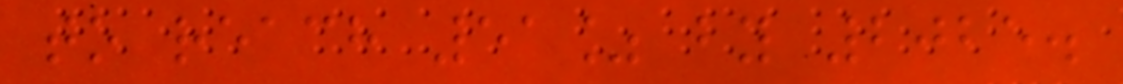to reach 51% by 2025.
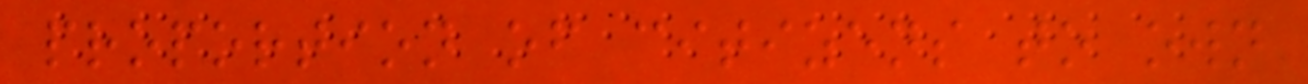proportion of citizens to own
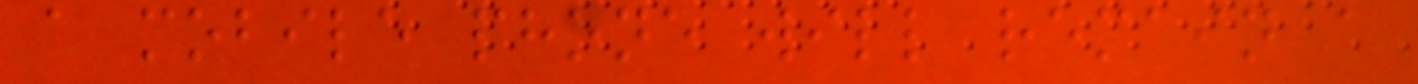a mobile phone will remain a
